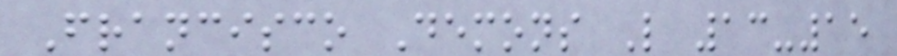Francisco Demons L 13-15
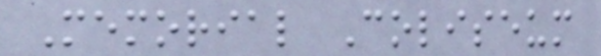Memorial Coliseum
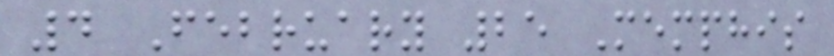4 February 25 Memphis
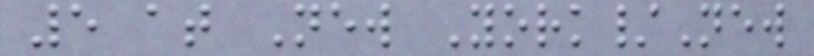5 at New York/New
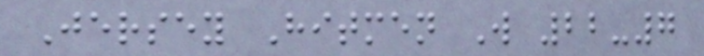Jersey Hitmen W 22-7
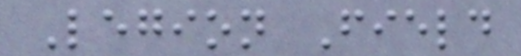Legion Field
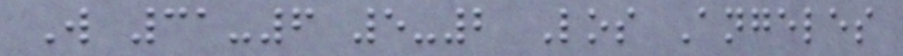W 31-6 5-2 Los Angeles
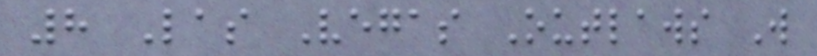8 Las Vegas Outlaws W
